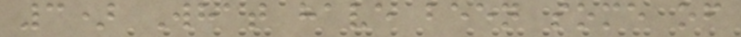3) What have been some of
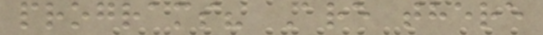programs? Are there
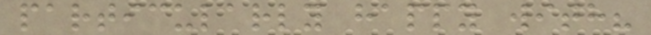particularly happy with?
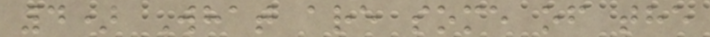4) What are some of the
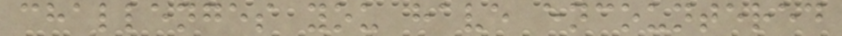challenges you have encountered
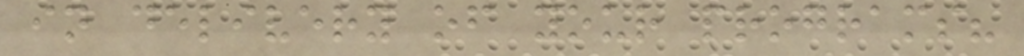in delivery of your programs?
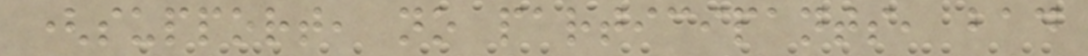(support, no participants, bad
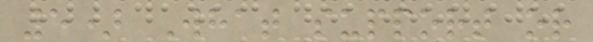5) What support or
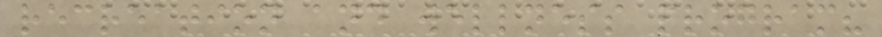recreation and wellness program?
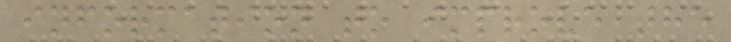information to improve the
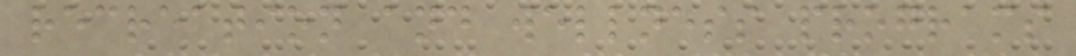recreation and wellness programs
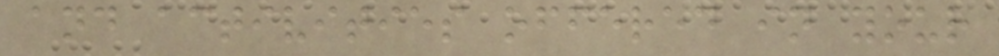and activities offered in your
